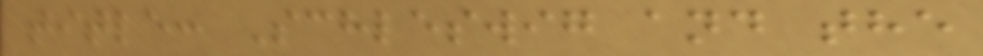title: Schleswig and the
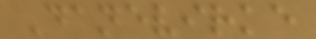Danevirke
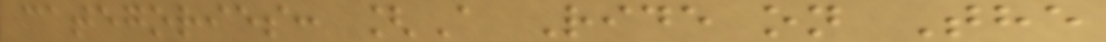categories: [A Ride on The
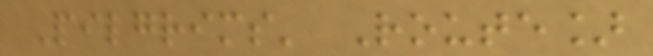Pilgrims' Route]
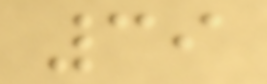39
